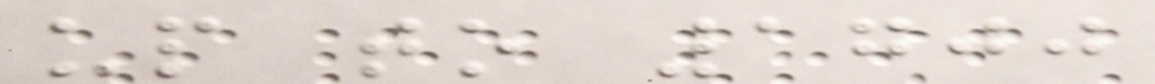up to 1700
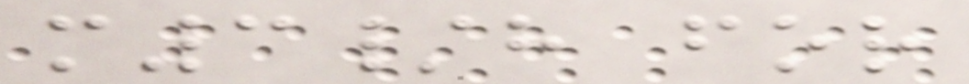m3/h for
